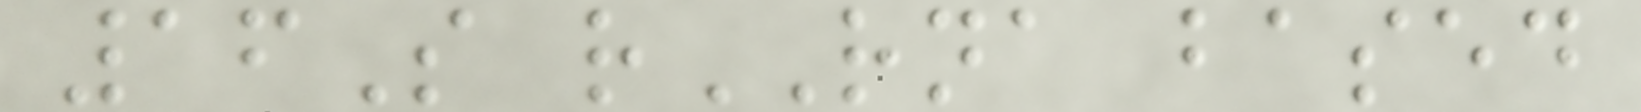16S rRNA based
